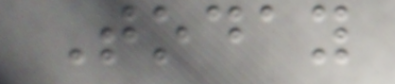Today
